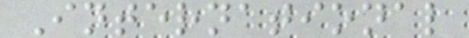International
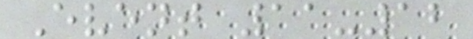Event 11-12
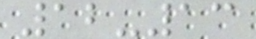12-13
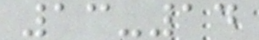13-14
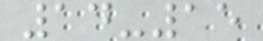14-15
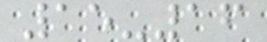15-16
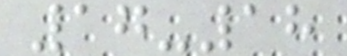17-18
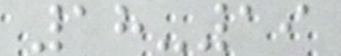18-19
